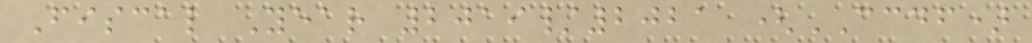Fiscal Year 2019/2021 (CCDF)
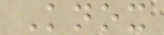Knox
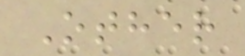Other
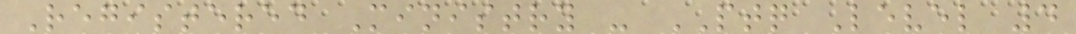Registered Ministry - PTQ Level 4
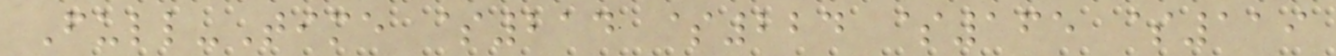Full-Time $214 $224 $165 $119
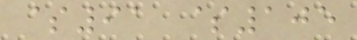$91 $105
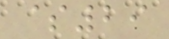$29
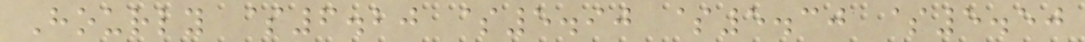Hourly $6.20 $5.90 $5.30 $5.50
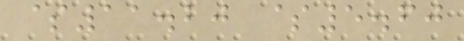$11.20 $5.60
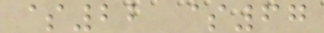$22 $67
